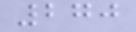270
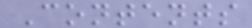Contents
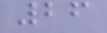26
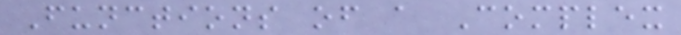Functions of a Complex
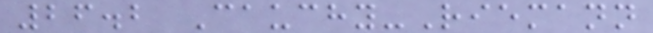26.2 Cauchy-Riemann
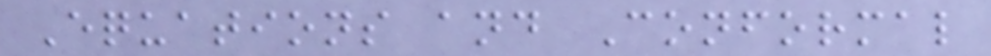Equations and Conformal
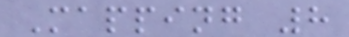Mapping 8
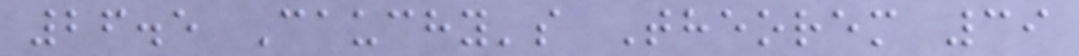26.5 Cauchy's Theorem 39
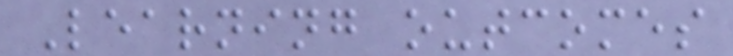Learning outcomes
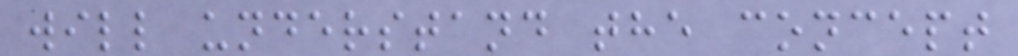will understand the concept
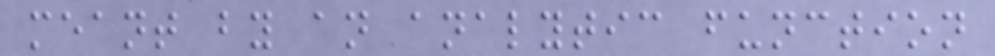meant by an analytic function
